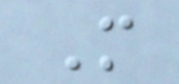More
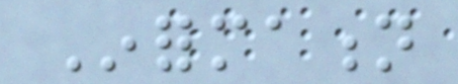Information
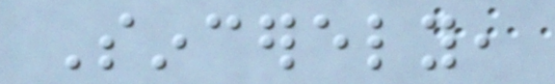Sincerely,
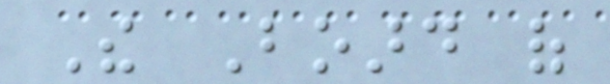The Board of
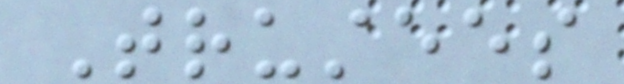Trustees
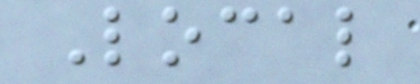Local
